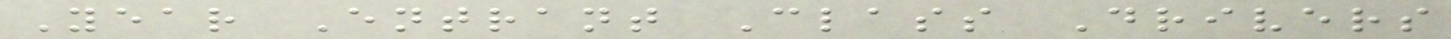Year Entrant Class Drivers
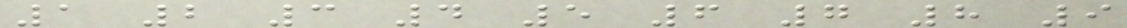1 2 3 4 5 6 7 8 9
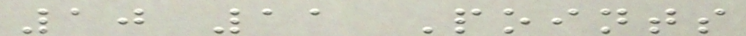10 11 Points
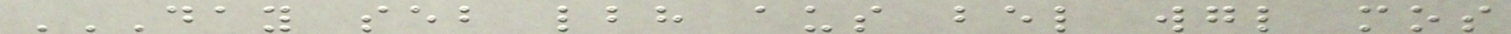DAY SEB LBH AUS BEL WGL MOS
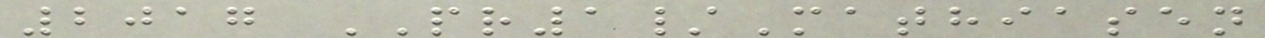2017 PR1/Mathiasen
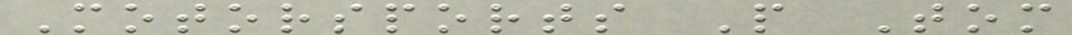Motorsports P Tom
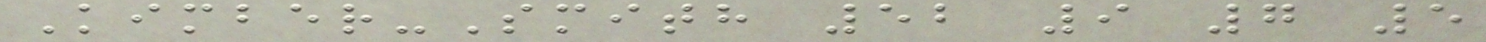Kimber-Smith 52 9 7 5
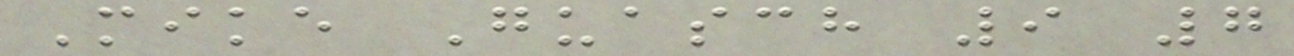Mike Guasch 9 7
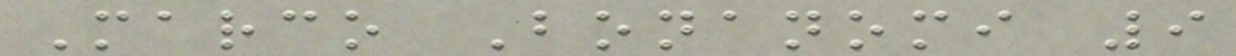Marco Bonanomi 9
